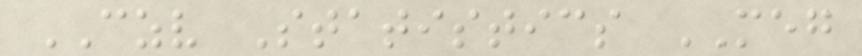CZV Statistics MEG
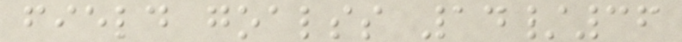field goalss 14/36
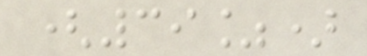(39%)
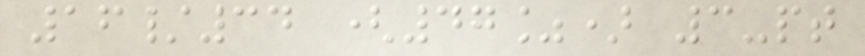16/34 (47%) 3-pt
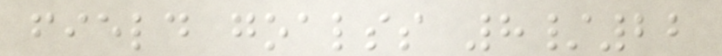field goalss 8/22
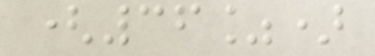(36%)
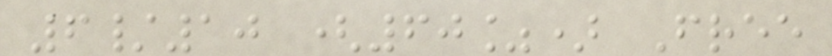6/10 (60%) Free
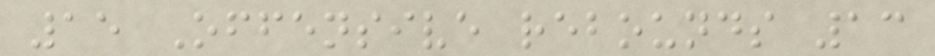15 Offensive rebounds 13
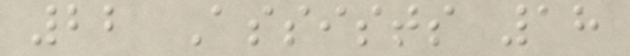22 Assists 18
